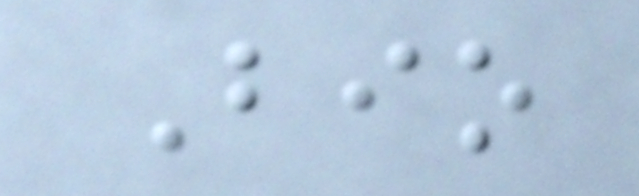Bio
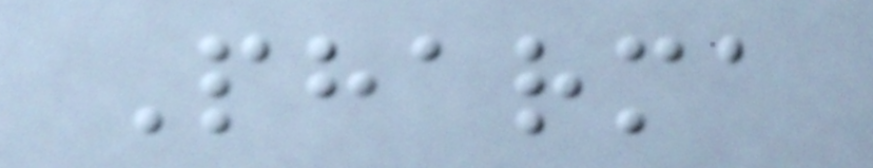Pharma
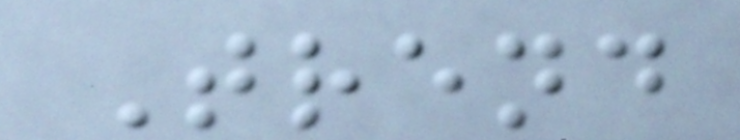Trend
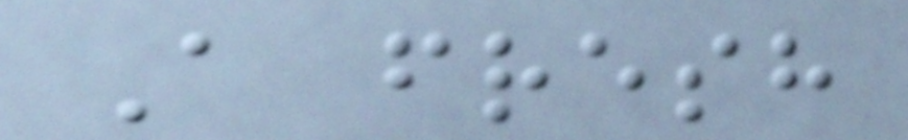A fresh
